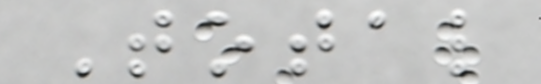Total
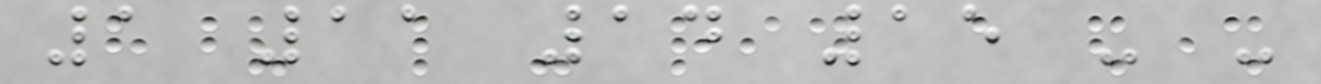1 11 14 15 - -
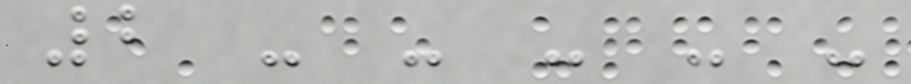2 - - - - -
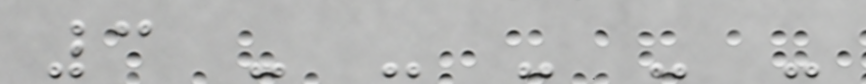3 - - - - -
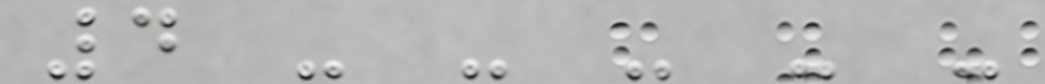4 - - - - -
